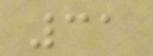31
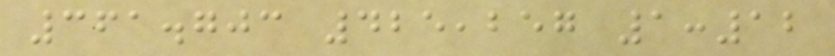361.703 425,257 1:12
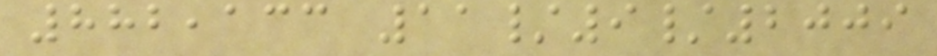882,133 11/9/2009
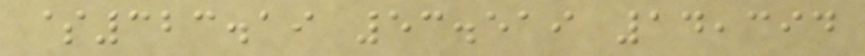$323.19 53.519 14,394
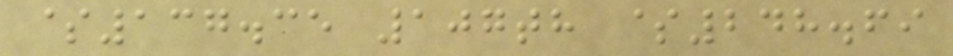$137.35 107th $248.69
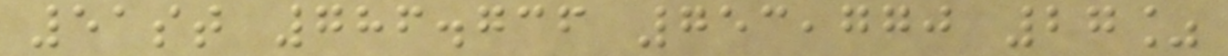51st 786.736 753,770 27%
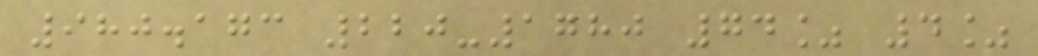980.173 220-1780 74% 4%
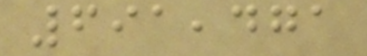691,471
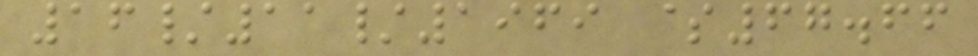16/11/1969 $67.66
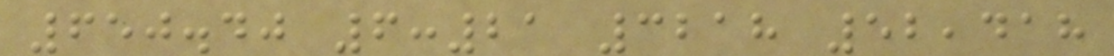650.40 6:21 3218 52,418
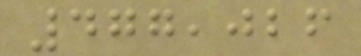477,026
